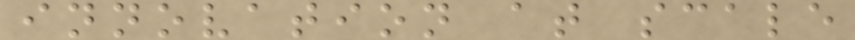innovation at scale
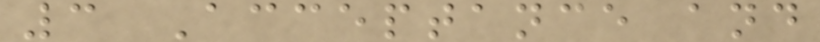3 Acceptance and
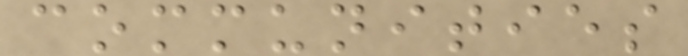communities
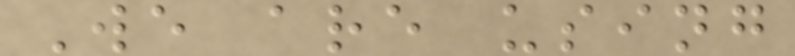We are using
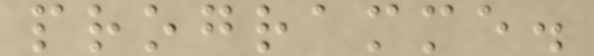programme.
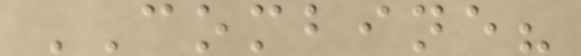COMBINE?
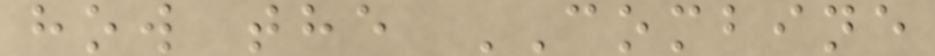how the COMBINE
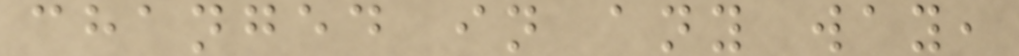changed in any way,
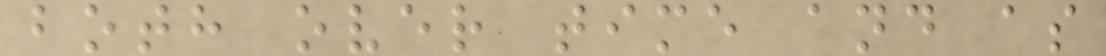both over time and as
